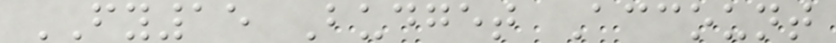FY15 Budget Account
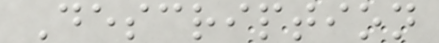Description
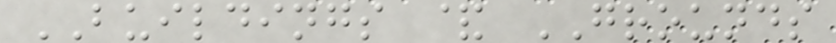BUILDINGS & GROUNDS
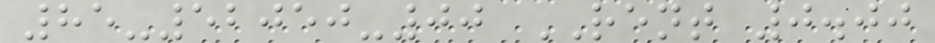85-52050-00 RENT 0.00
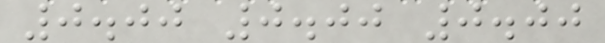0.00 0.00 0.00
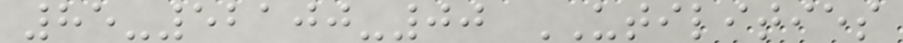85-52100-00 UTILITIES
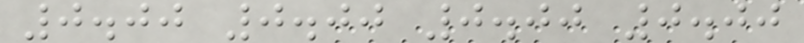0.00 0.00 0.00 0.00
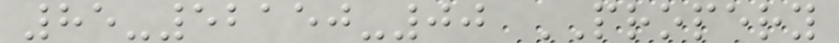85-52150-00 PROPERY
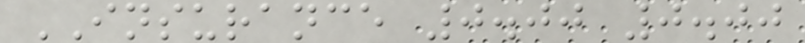INSURANCE 0.00 0.00
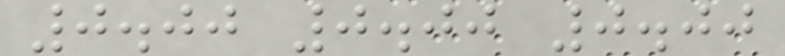0.00 0.00 0.00
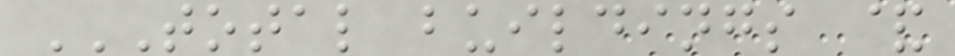TOTAL BUILDINGS &
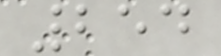254
